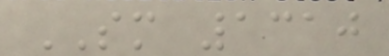SM 1310
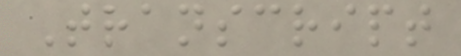Transcript
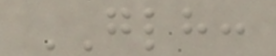GLH:
